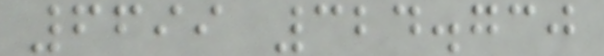6699 324.730
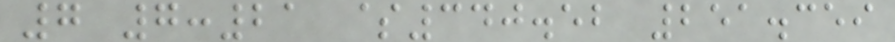7 7:21 $340.52 251.359
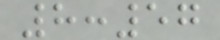8:57
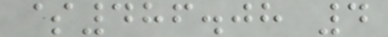$486.08 4
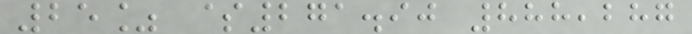25% $271.90 888,287
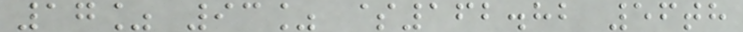17% 93% $162.82 56th
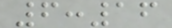6:16
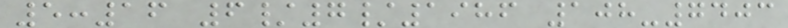5:16 6/7/1986 108-7403
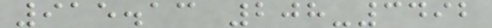915.13 208-3492
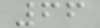66
